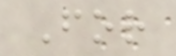For
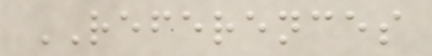REFERENCES
